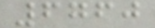6760
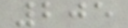205
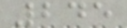245
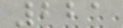221
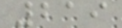219
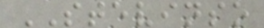STEVINSO
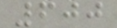600
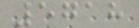5718
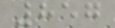857
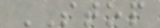STOP
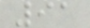91
